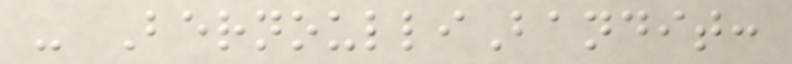- BernoulliBandit:
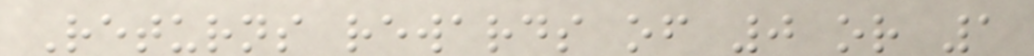Returns rewards of 0 or 1
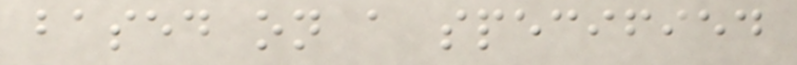based on a specified
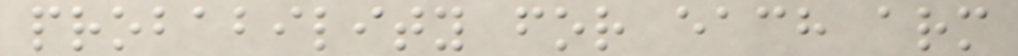probability for each arm
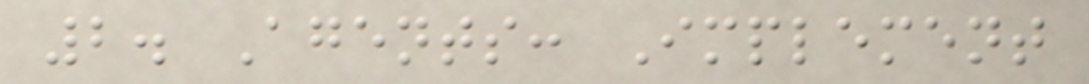2. Agents: Implement
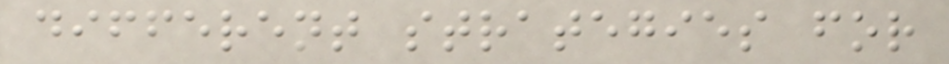different strategies for
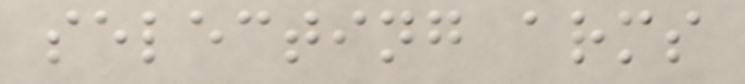selecting arms
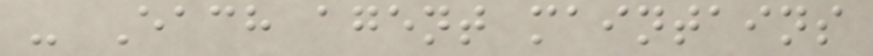- Each agent maintains
